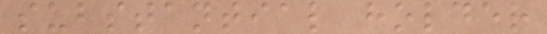substantial holder
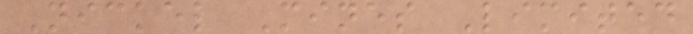Nickel Mines Limited
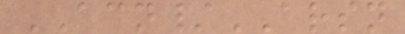ACN/ARSN
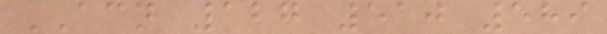ACN 127 510 589
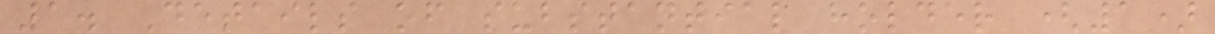1. Details of substantial holder (1)
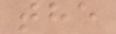the
